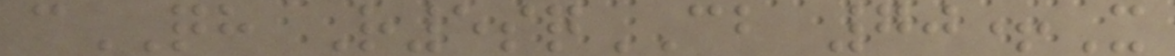cQH R5sqCB 70+X
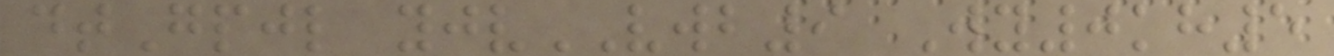dtGpjl yjvVWB9 Wy0kh5
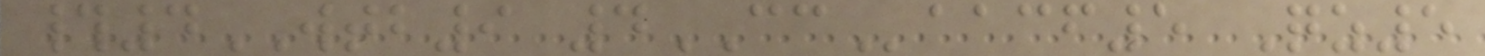#4WTB9 4CCaacf5 Qz5
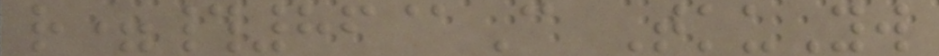r=#86@C TkuYw
